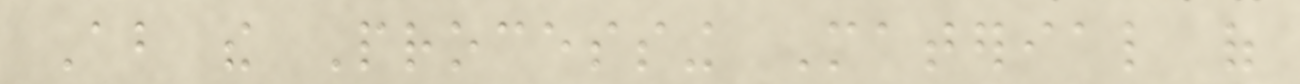About the Processing Material of
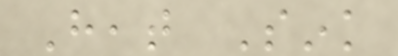Heat Sink
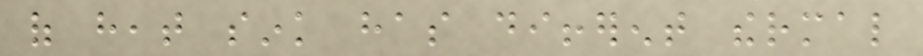of heat sink has different thermal
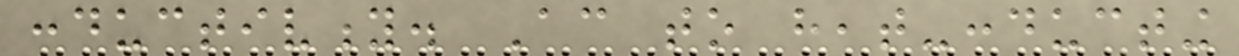conductivity. According to heat-conducting
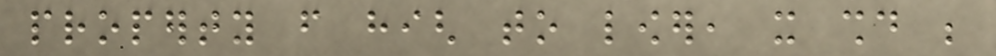property from high to lower, it should be
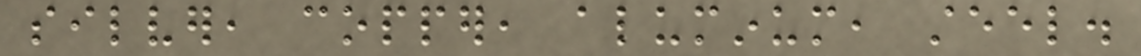silver, copper, aluminum, steel.
